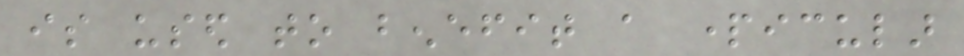is used to benefit a particular
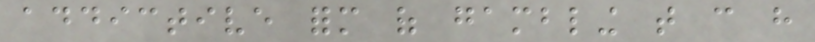addictive form of gambling that can have
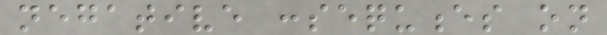negative consequences on
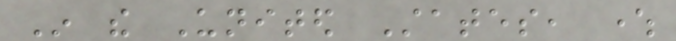In the United States, where
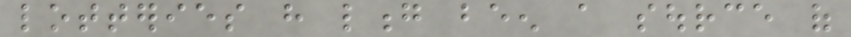lotteries have long been a source of
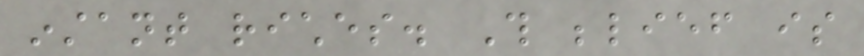instant riches. This belief is
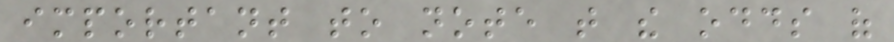important to note that the odds of
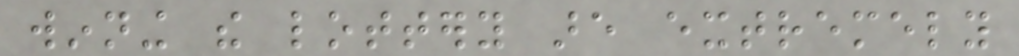winning the lottery are extremely
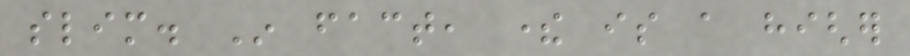slim. In fact, there is a higher
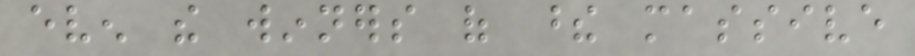even the winners of these massive
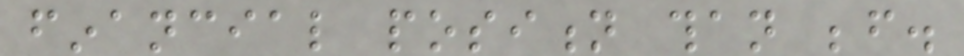financial position than before.
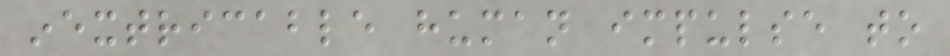inextricable human impulse to
